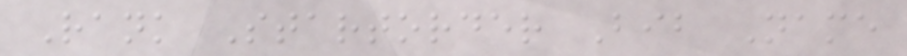Rank Startorder Bib Name
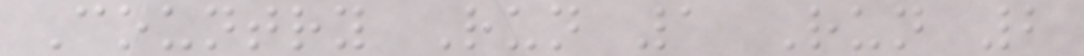Country Run 1 Run 2
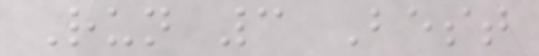Run 3 Best
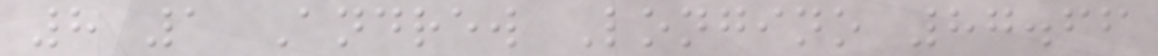8 1 Andrew Longino 87.66
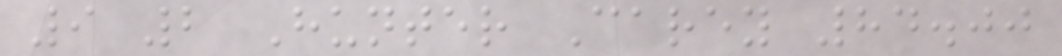9 2 Hunter Carey 84.00
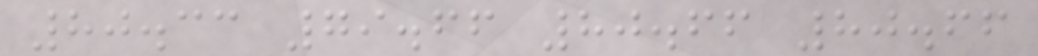80.33 79.66 80.66 80.66
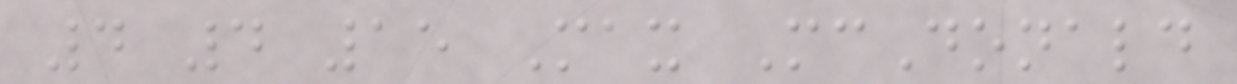4 4 15 Max McDonald
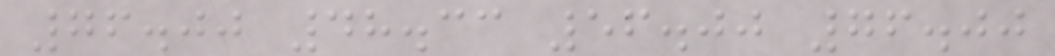76.00 48.33 56.00 76.00
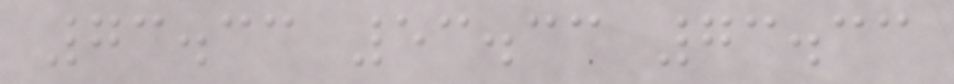73.33 53.33 73.33
